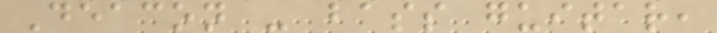Deacon - bass guitar,
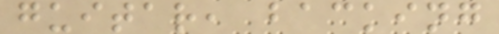guitar, backing
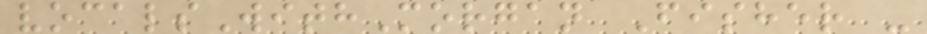vocalsWithMorgan Fisher -
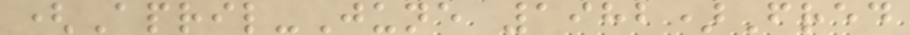(April-June 1982)Fred
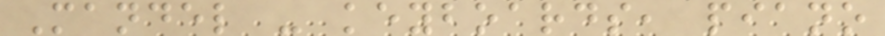Mandel - keyboards, piano
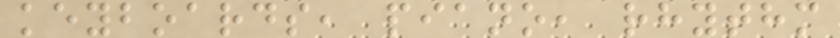keyboards, piano, rhythm
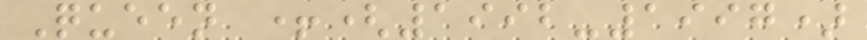Queen +(1992-1997)
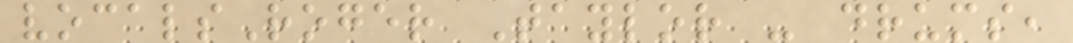vocalsRoger Taylor - drums,
